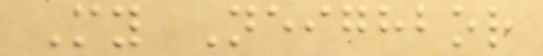My Neighbor
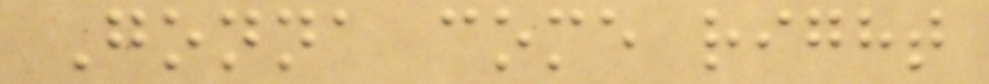Gonna come right
